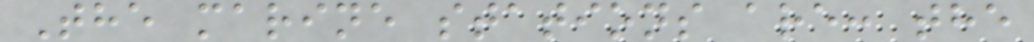The marine stations are: the
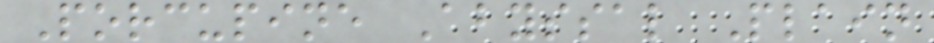Porcupine Abyssal Plain
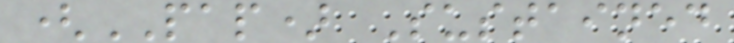(PAP) Sustained
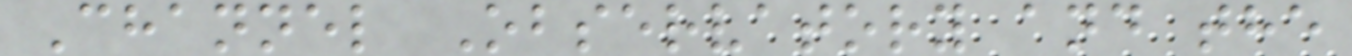Channel Observatory and the
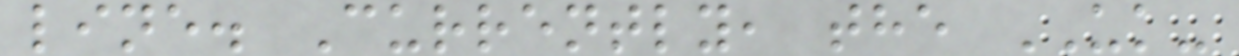line. Currently, the UK-
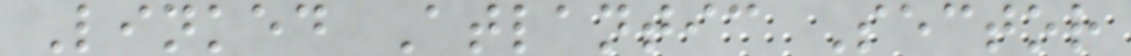Linked Atlantic Sector
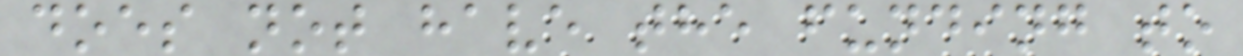does not have the funding to
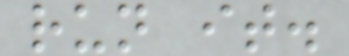run it.
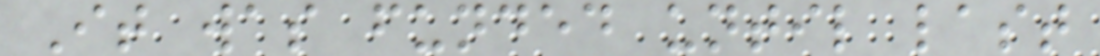It was funded until last
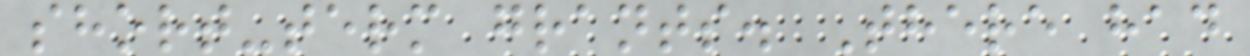short-term grants. There had
